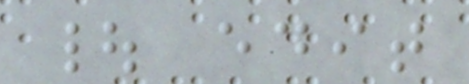| edit
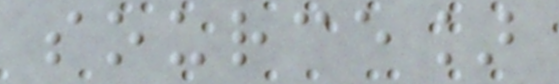source]
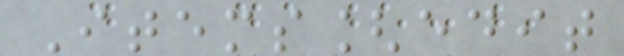Items[edit
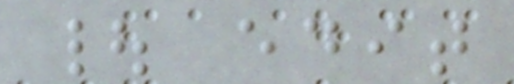| edit
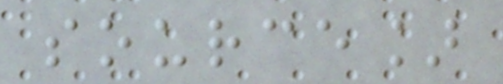source]
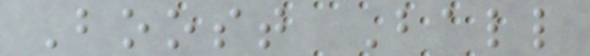Boost Ball
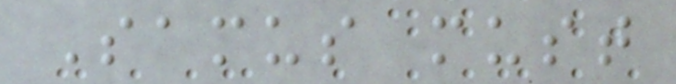Samus must
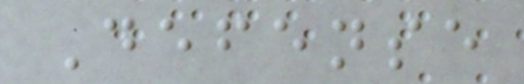Defense
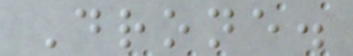Drone.
